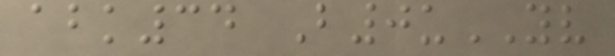abk34 B0uYV
